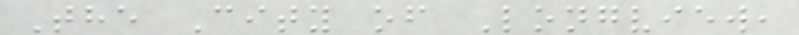The City of Longview,
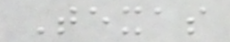Texas
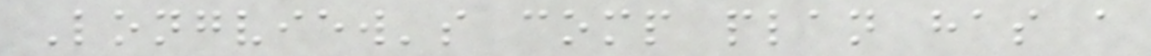Longview's comp plan has a
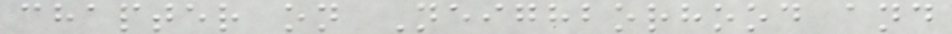chapter on Neighborhood and
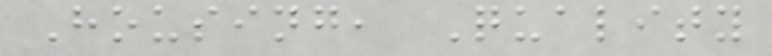Housing, Quality
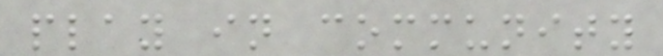play in community
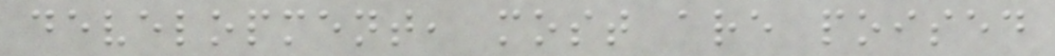development, most are poised
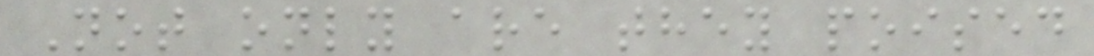Not only are they poised
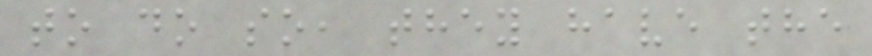to do so, they have the
